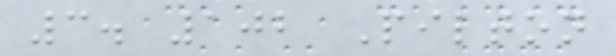3. 102 Pilton
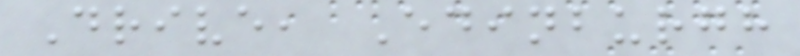Drive, Edinburgh
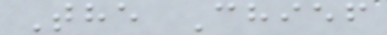The Chief
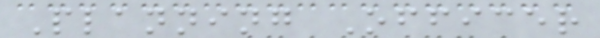Planning Officer
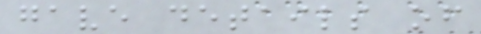gave details of
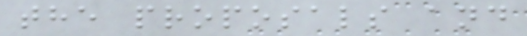the proposals and
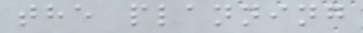the planning
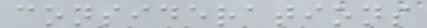considerations
